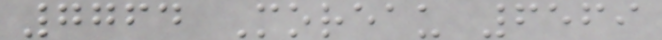7764 Moreau 6569
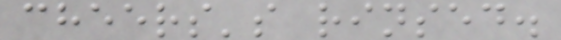cheers's rinsed.
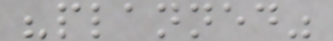"planned"
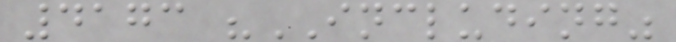4173 "INCLUDING"
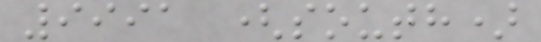9991 (south)
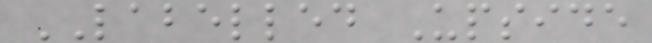LABELLED Upside
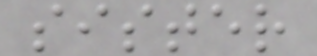sister
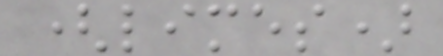(limes)
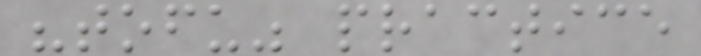"tofu" practice
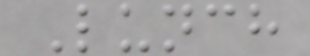Lunch
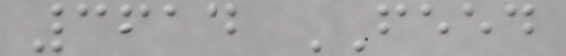3614 FEED
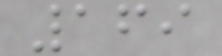169
